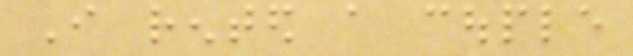I rented a couple
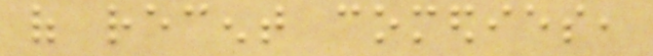of recent comedies,
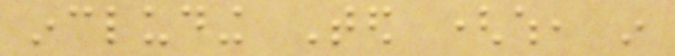including Ted (which, in
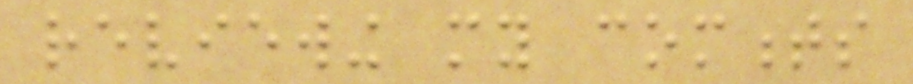reviewing my comments
